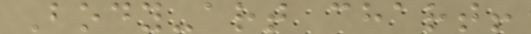Body-art chart!
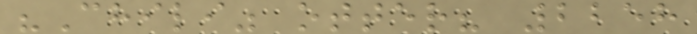"Chili" otter? 2258
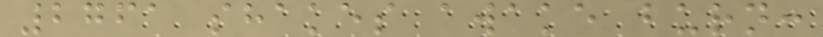2761 shakes awake burn:
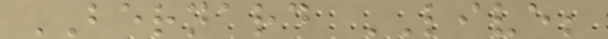BERNARD LIVE;
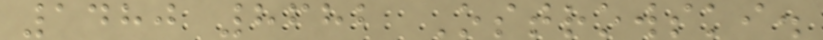1480 8682 Ostrowski.
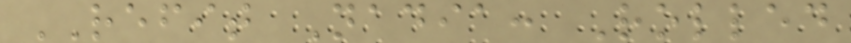REFIT Nadia: Rolled
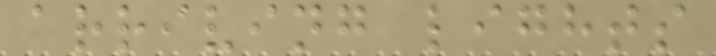arriving lights
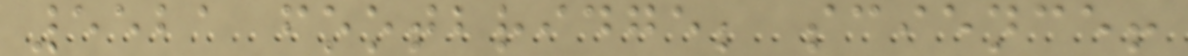5521 footbridge; science!
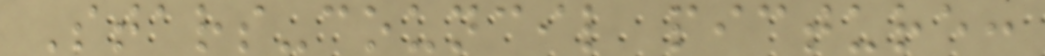Stars-council picture:
